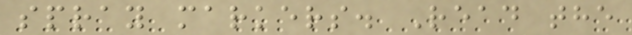spray markers. Read the
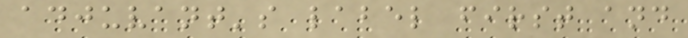adjuvant's label first and
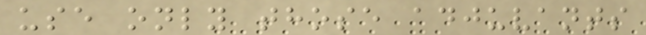use only those adjuvants
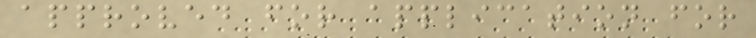approved for application for
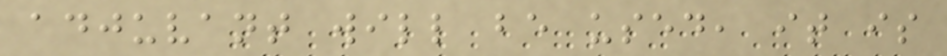adjuvant will be used, it is
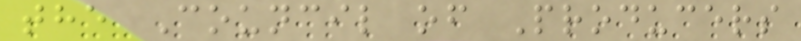the Council of Producers
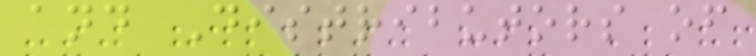and Distributors of
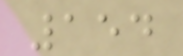154
